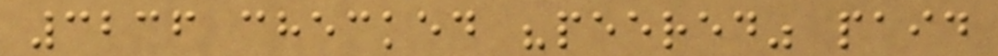3236 checked "peered" paid
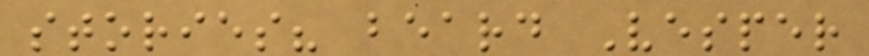stories? beard Vesper
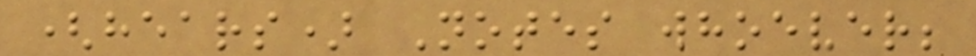(hears) Notes whoever;
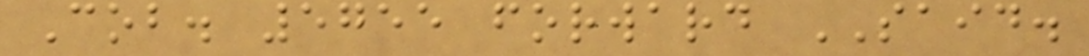Cob. 5755 forward SAID.
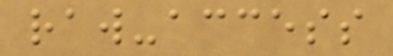raw-access
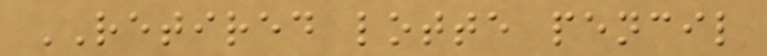RETIRED lotte pencil
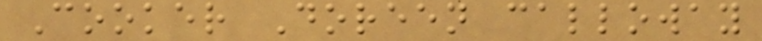Cooker Doreen calloway
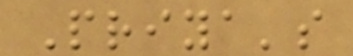Priya's
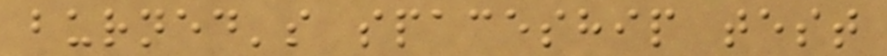burned's spaceship test
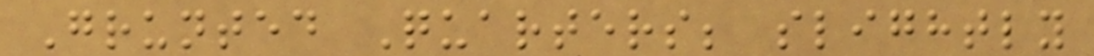Grunted Quarters; slightly
